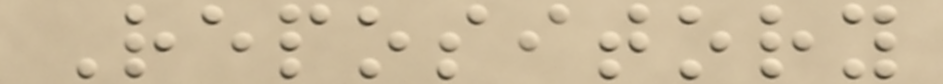Repository
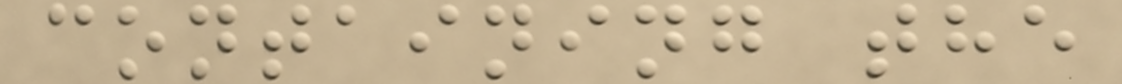containing the
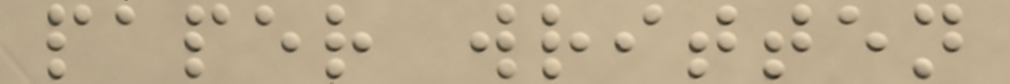paper written
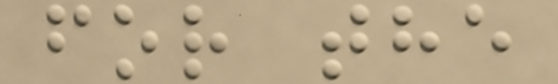for the
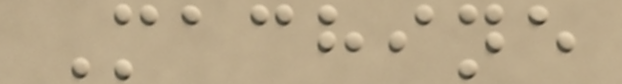Machine
